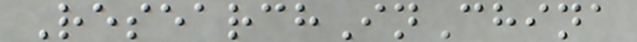ResearchInChina
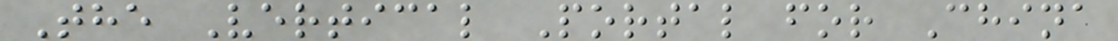The Vertical Portal for China
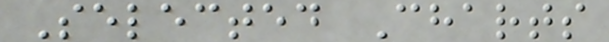Selected Charts
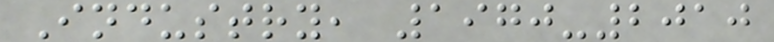Industry, 1970-2010
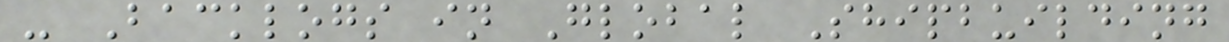- Backlogs in Global Shipbuilding
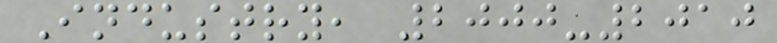Industry, 2000-2010
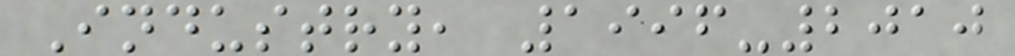Industry, 1996-2010
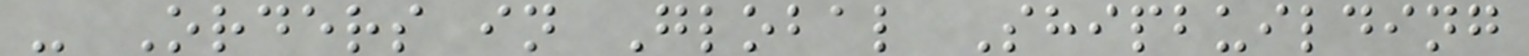- Orders in Global Shipbuilding
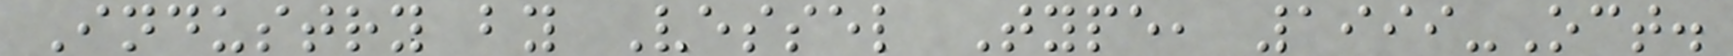Industry by Vessel Type, 1999-Oct.
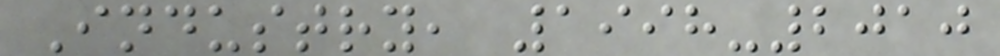Industry, 1998-2010
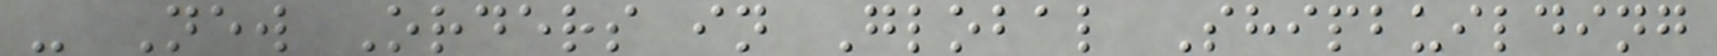- New Orders in Global Shipbuilding
